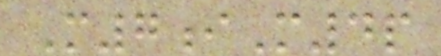M7iM4p
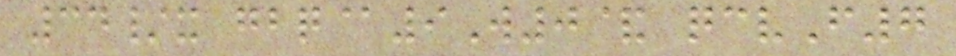34/x gbq@9W0& qcvF7
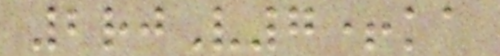2rjV7+ka
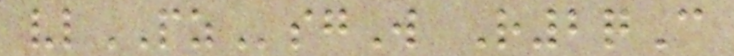vlPZsgW R2qC
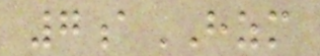7aHZM
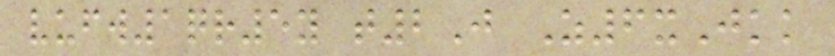vufw1qr5y t2J Z6xJkk
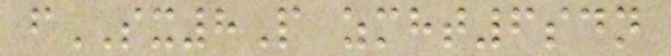fSX8P zmht6sdn
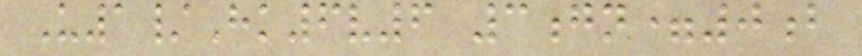U1/Hk6v6 3gn=0b
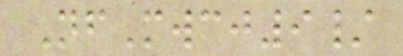NfMwcj9/
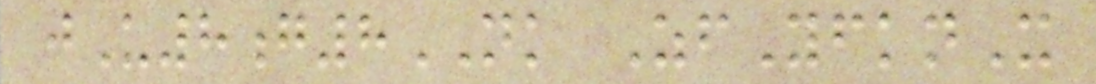jU8g8NK ZfYfknX
